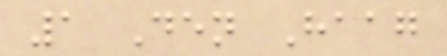1 Den Haag
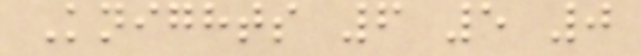Knights 6 5 0
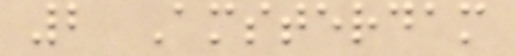2 Amsterdam
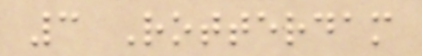3 Rotterdam
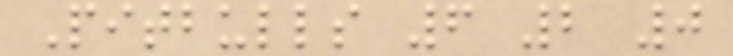Pitbulls 6 2 0
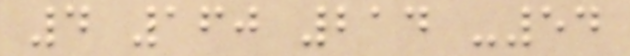4 160 214 -54
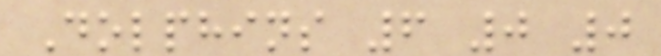Dolphins 6 0 0
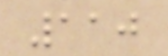110
